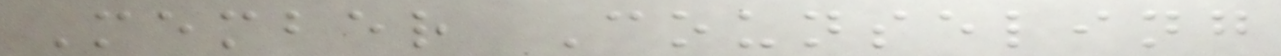Member Counseling
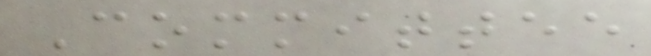Committee
